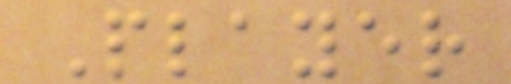Player
